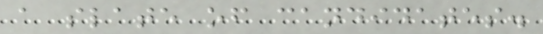a slate of candidates.
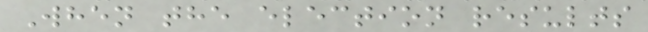When the election results
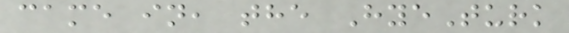came in, the HyeTurk
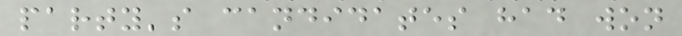party's candidates had won
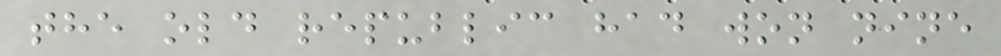the old republic had won nine
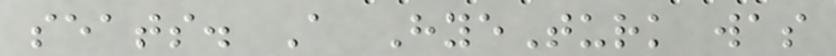seats. A HyeTurk was
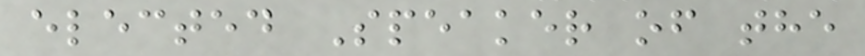elected Speaker of the
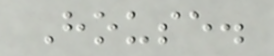House.
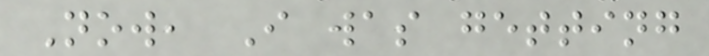Now, I was getting
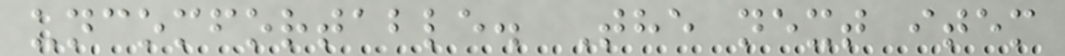uncomfortable. The next item
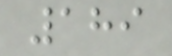189
